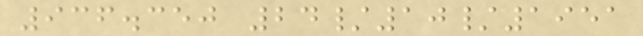936.350 24/10/1951
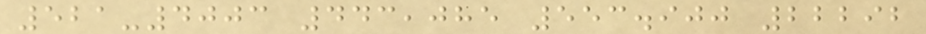521-4003 443,085 553.900 22292
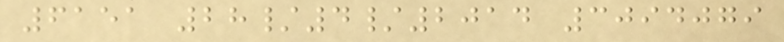6151 28/4/2014 3094079
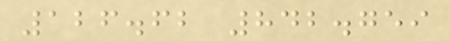126.62 842.759
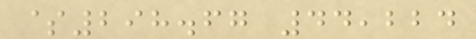$298.67 44,224
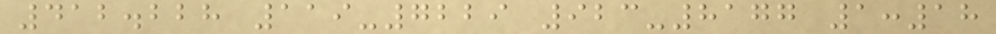412.228 119-7229 923-8177 1:18
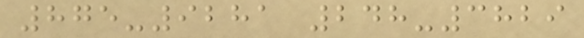875-9281 248-3829
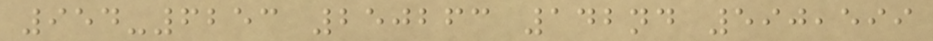954-6253 250263 142nd 590,599
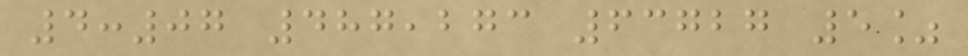4:07 487,273 63727 5%
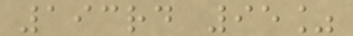193rd 95%
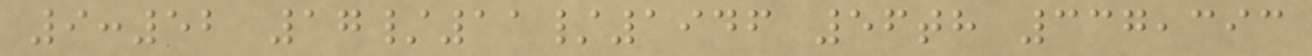9:52 17/11/1946 56th 337,393
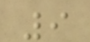9
